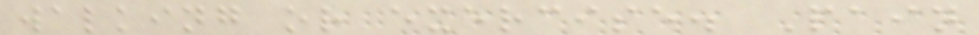walking or exercise. Pain
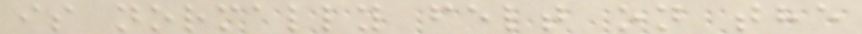is normally felt on the
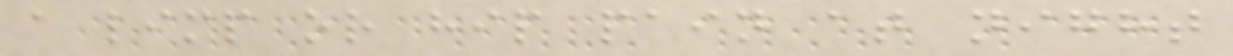a limp or hip pain at night
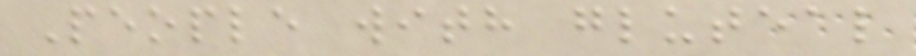People with gluteal
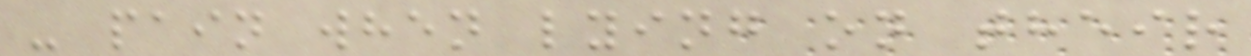- pain when lying on their
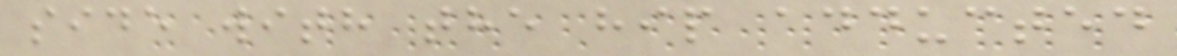side with the hip adducted
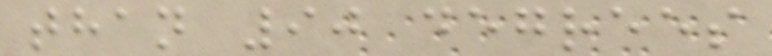than 90 degrees
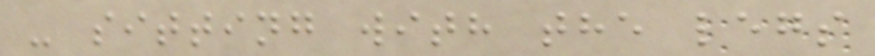- sitting with the legs
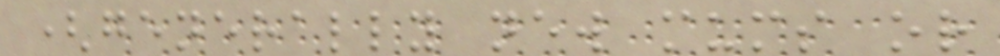(generally new mums or
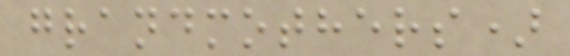grandmothers)
